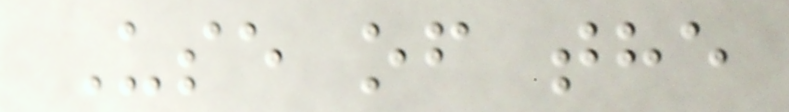Use of the
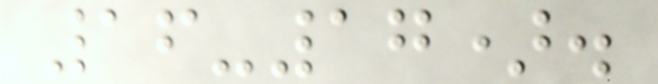16-17).
